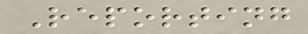Reporting
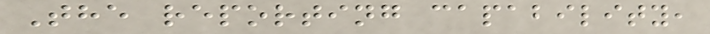The reporting capability,
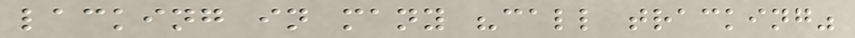lacking in many "call tracking"
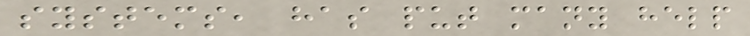systems, has put many help
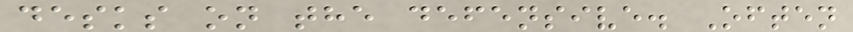desks on the defensive. Often
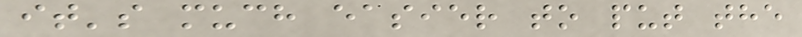it's much easier to put the
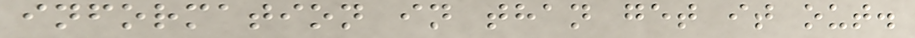information in than get it out.
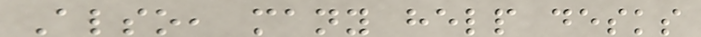Also, many help desks
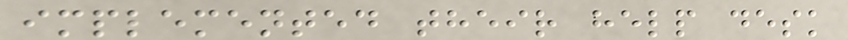implemented their help desk
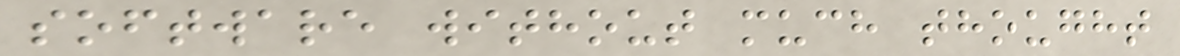software without much thought
